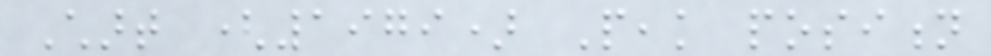Chart (1979) Peak position
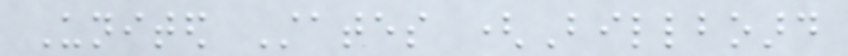United States (Billboard
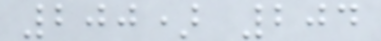200) 204
